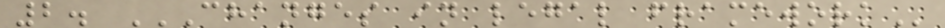2. CHANGES IN LEGAL FRAMEWORK
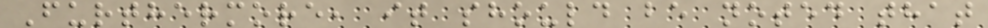Furthermore, it should be noted that
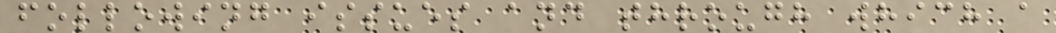following issues and through which a
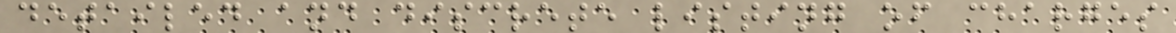detailed and discrete listing of charges
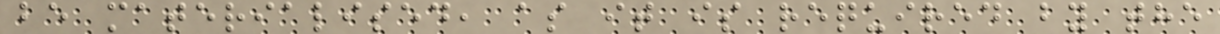be materialised, as it is required by the
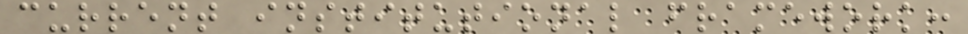current institutional framework:
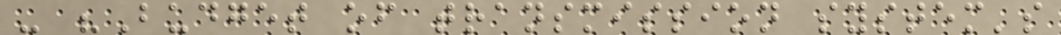- "Budget of transmission system's
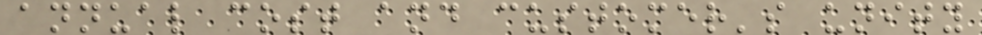annual cost and customer's unity
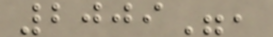2009",
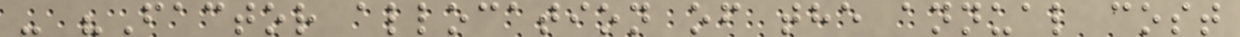- "Factor allocation of the annual cost
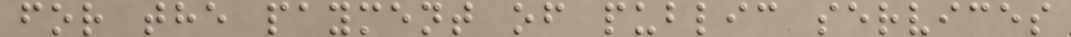for the payment of public services
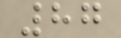87
